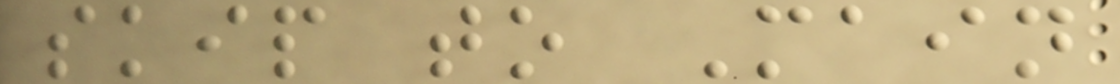skip to Main
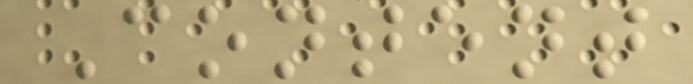Content
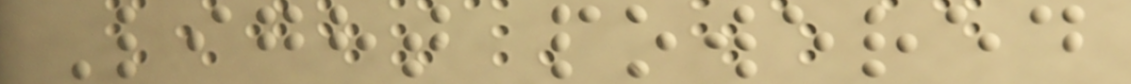Light powered
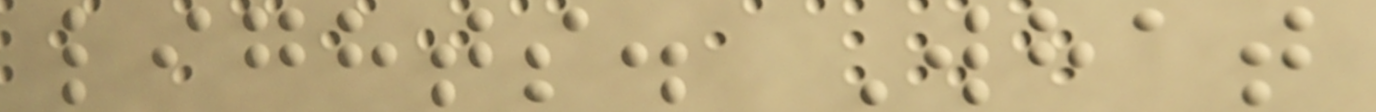lights. What
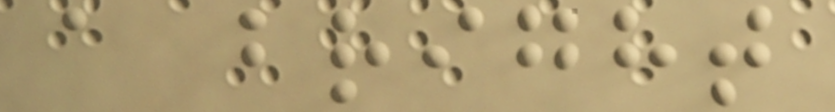a bright
